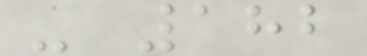- 182
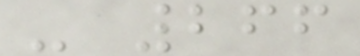- 266
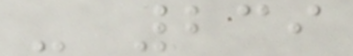- 239
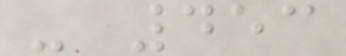- 453
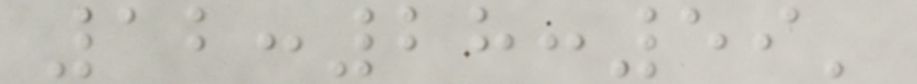12:28:59'
